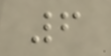6
